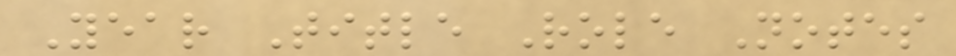Year Title Role Notes
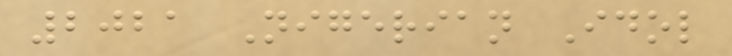2021 Nigerian Idol
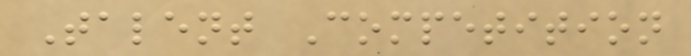Talent Competition
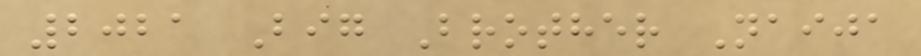2021 Big Brother Naija
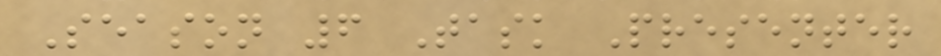Season 6 Task Presenter
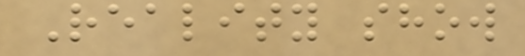Reality show
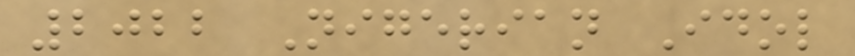2022 Nigerian Idol
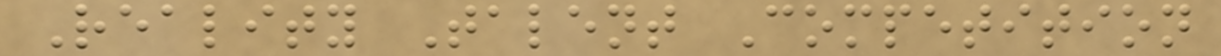Reality Talent Competition
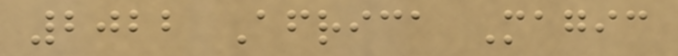2022 Africa Magic
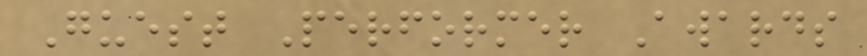Guest Performer Awards
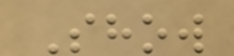Show
